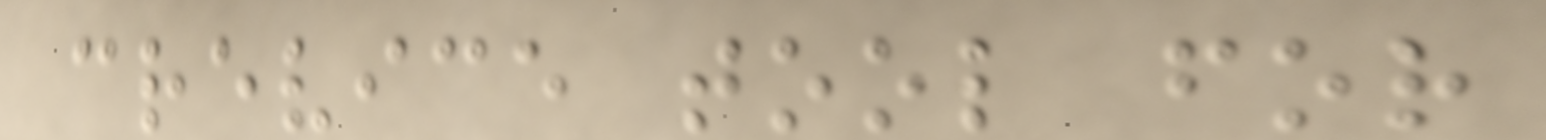crevice tool for
